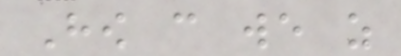How can we as
